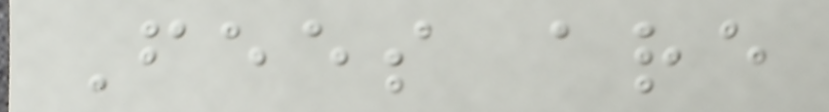Fees are
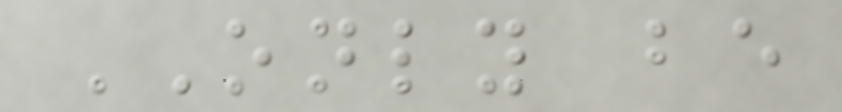ONLY be
